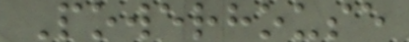Powerhouse
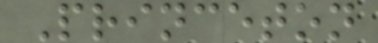Princeton
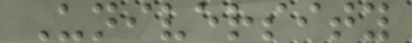University
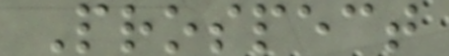Prospect
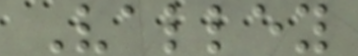Valley
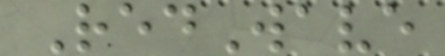RedWave
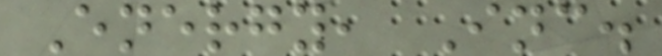Energy, Inc.
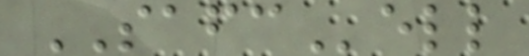SAFCell
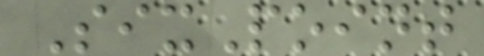SixPoint
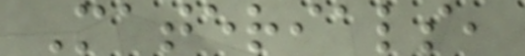Materials,
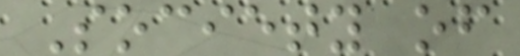Society of
